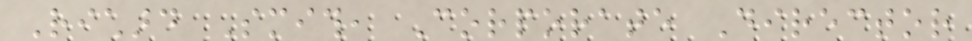Richard Smith, Corporate Director
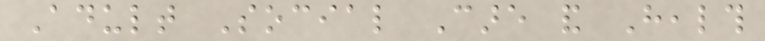Adult Social Care and Health
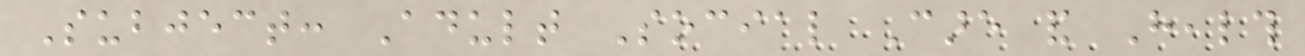Subject: Adult Social Care and Health
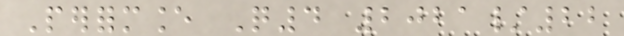Performance Q4 2021/22
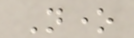None
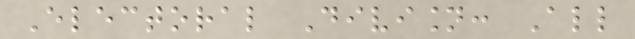Electoral Division: All
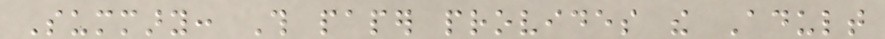Summary: This paper provides the Adult
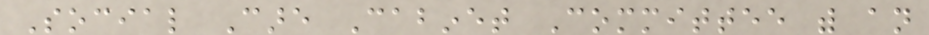Social Care Cabinet Committee with an
